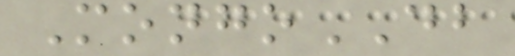MongoDB
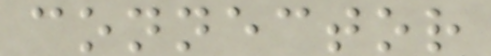connector
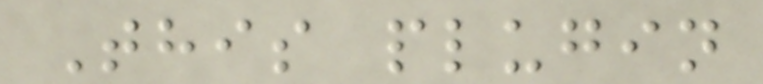This plugin
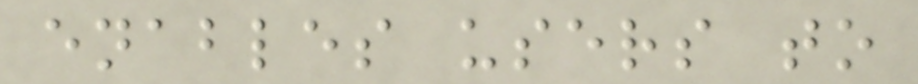enables users to
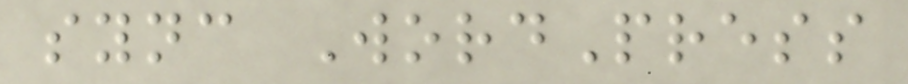sync WordPress
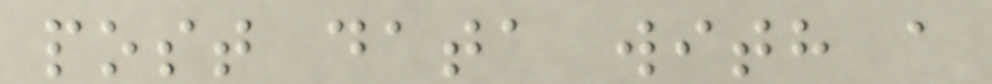post data with a
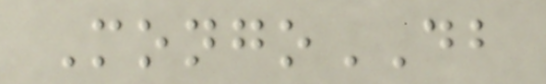MongoDB
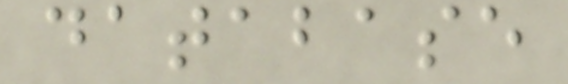database
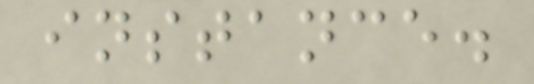instance.
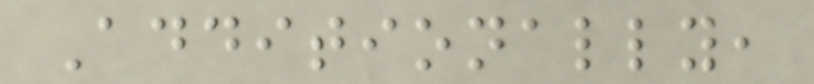Additionally,
